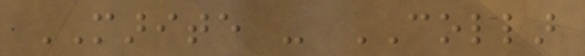MARITE - COLLAR
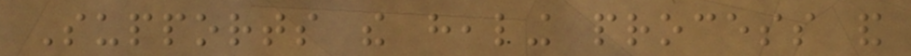Supports the healing process and
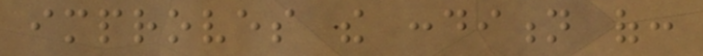improves the condition of:
